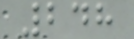248
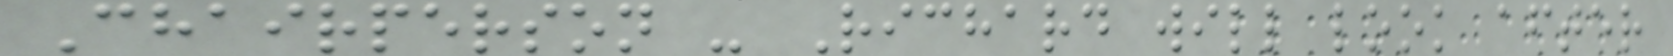Chairperson - Richard will look after
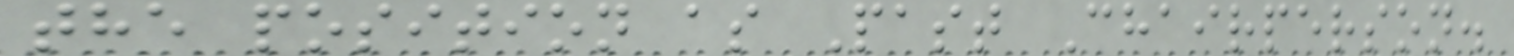the position as Past Chairperson.
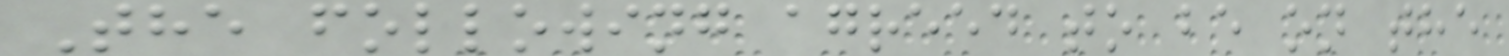The following agreed to be on the
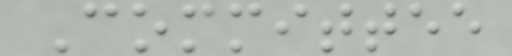Committee
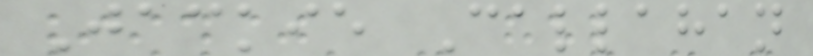Jackie Callahan
